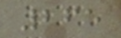265
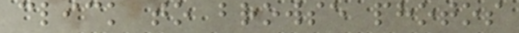click to browse photos
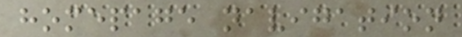homepage navigation
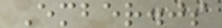Ember.js
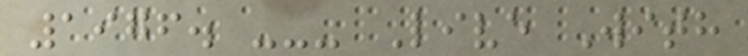1976. --- Live With
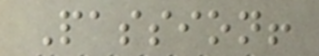Passion!
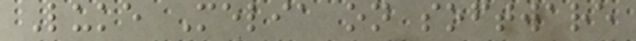Luke Melia on software
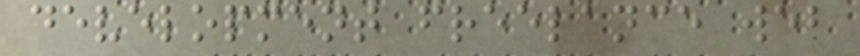development freelance web
